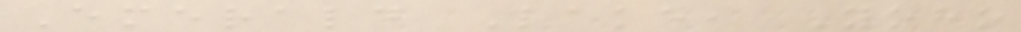Emerald Lake, Yoho
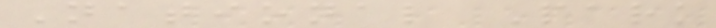National Park
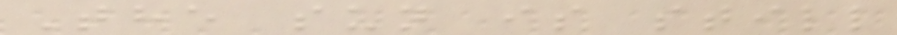The sun is still
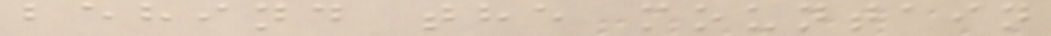behind the mountain
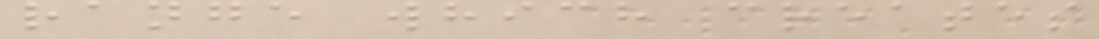range which creates
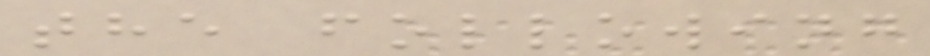the following
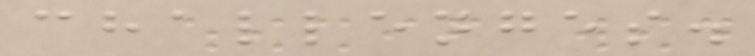challenges.
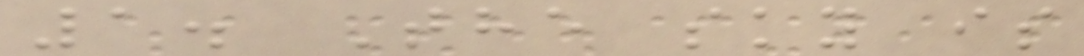1. The sky is
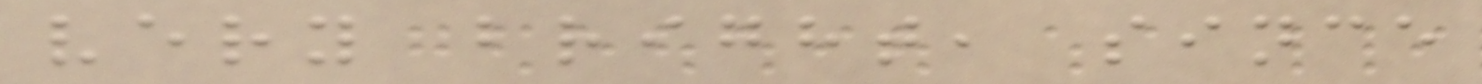very bright, since
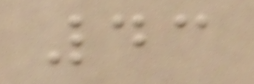43
